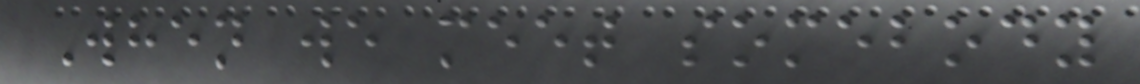When we meet somebody
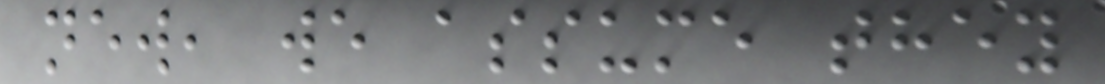new, we assume they
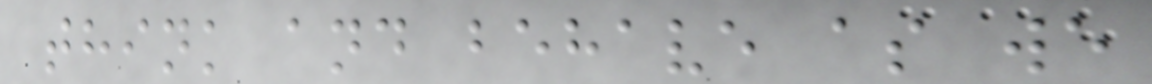think and behave as we
